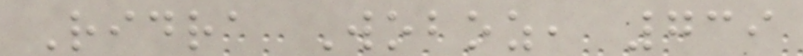Ridra Woboz, 739
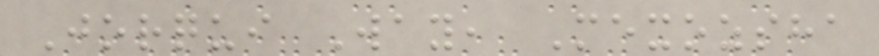Jorqui Way, Mexozsha
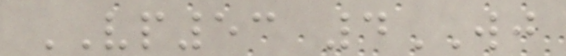VP53 4WJ
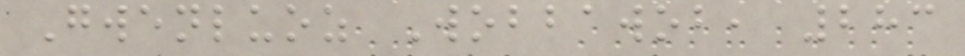Gwenluoz Wobbawob, 283
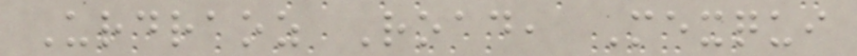Urdraoz Road, Mexqui
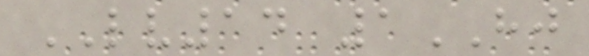LV14 1HJ
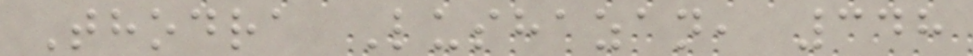Thodra Lushazan, 348
